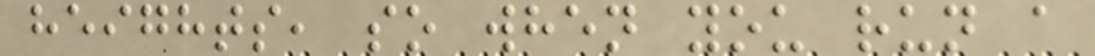heights, so when you run a
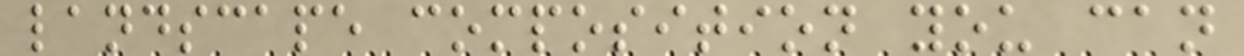landscape composition you can
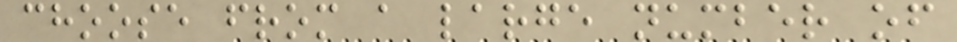choose from a large number of
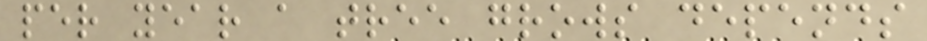per year a tree grows depends
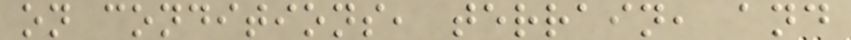on conditions, terrain, and
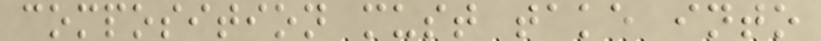composition must take into
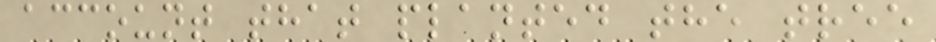account that planted the tree
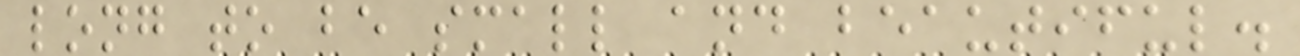long to be small and beautiful.
